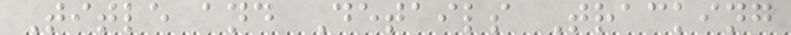Title and Details Tracking
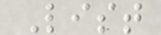List
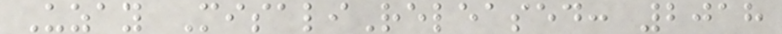Uzay MisaliReleased: 2018
